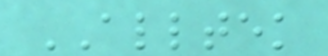ALLTEK
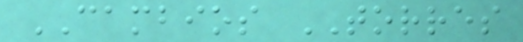CAMBIOS TORRES
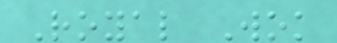Royal Wok
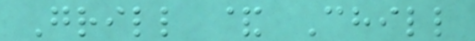Grill & Chill
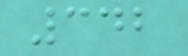342
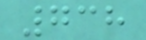738
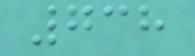738
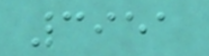3951
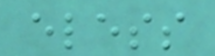eless
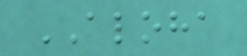ALOHA
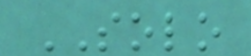SOLO
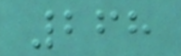268
